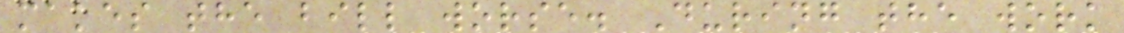makes the bill worse. During the work
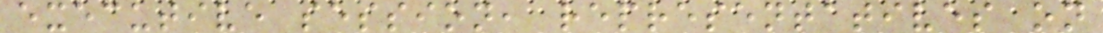executive session, representatives on
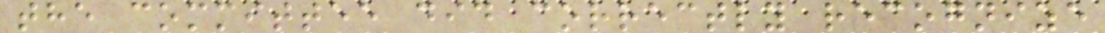the committee did correctly recognize
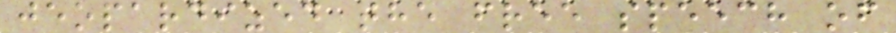jeopardized the free speech of
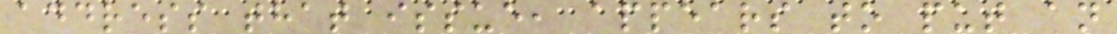address that issue, appears to put an
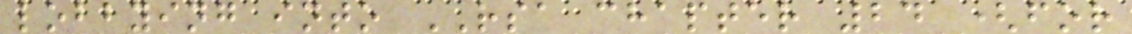lobbying into RSA chapter 24 (for
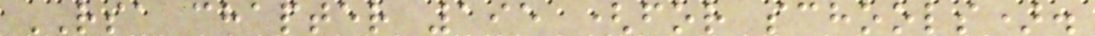RSA chapter 195 (for schools).
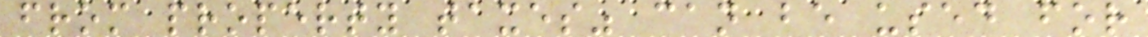from property taxes" can be used for
